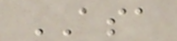ASA
